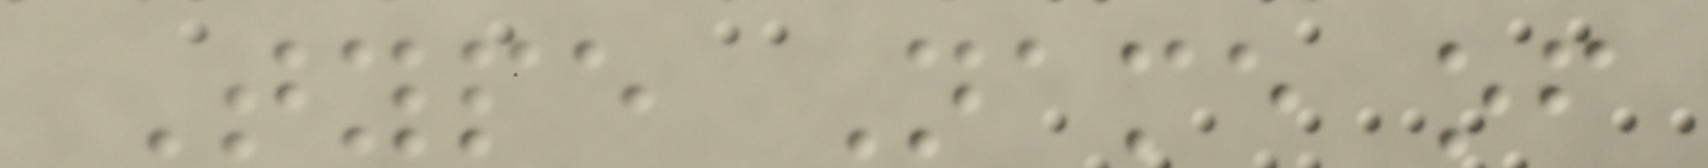Type Name of
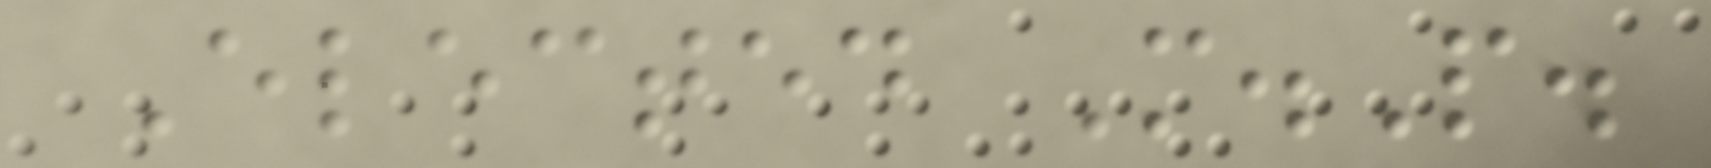Elected M.P.
